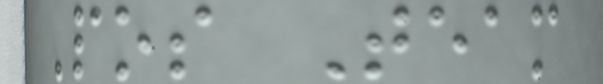Pos Team
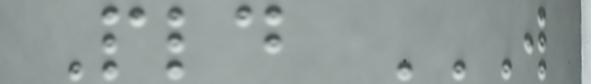Pld W
